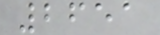2651
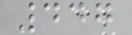447
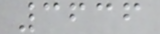3636
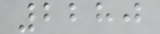2280
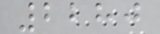2280
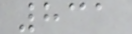831
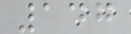147
